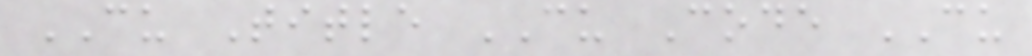CU Title CU Code CU
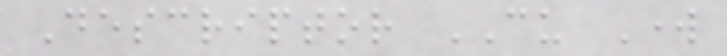Descriptor CU Work
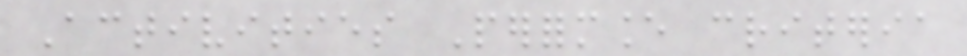Activities Performance criteria
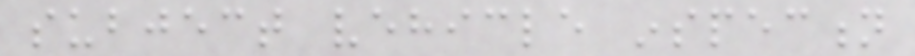subject vehicle inspection
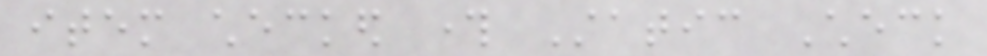item checked through Static Check
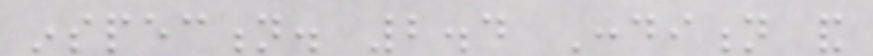inspection. 2.4 Condition and
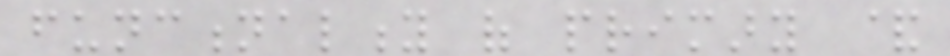functionality of primary &
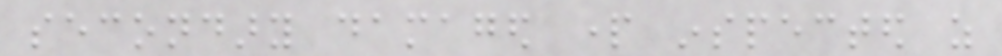secondary damaged part inspected as
